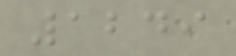1249
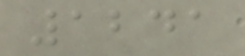1241
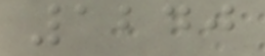1240
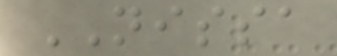NISSA
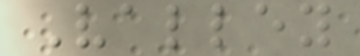Valley
